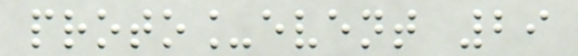proto_event 29
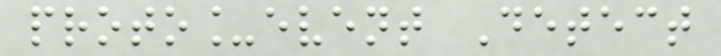proto_event Detect
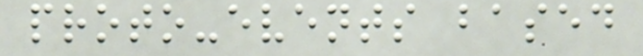proto-events based
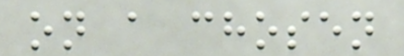on a chosen
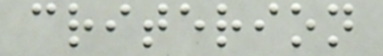criterion
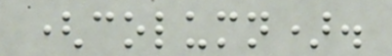(column).
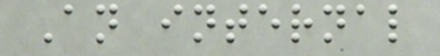An internal
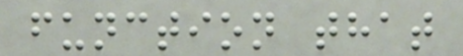function that
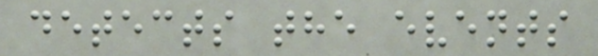detects the events
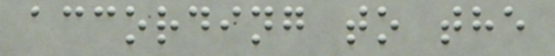according to the
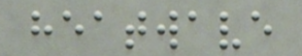heatwave
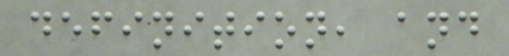definition, and
